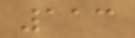113
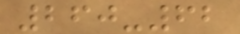260-62
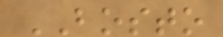BOSTO
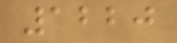1220
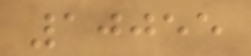10055
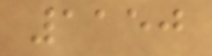1150
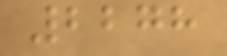2278
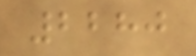2280
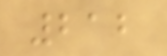212
